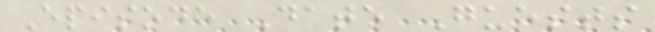Episode Date Guests
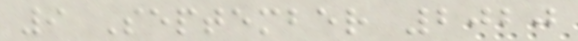9 September 2020
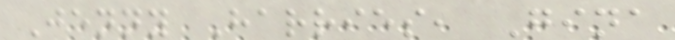Jenny Harries, Gina
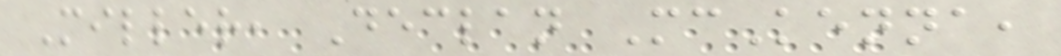Miller, Declan McKenna,
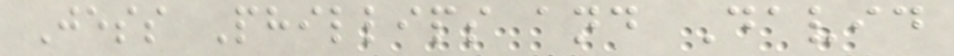Jess Phillips and David
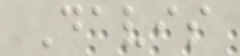Davis
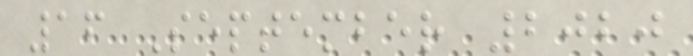16 September 2020
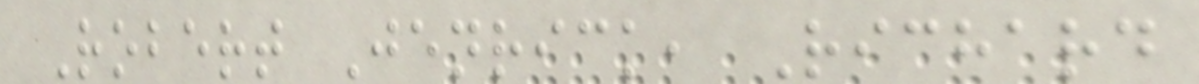Robert Jenrick, Richard
